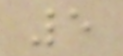5
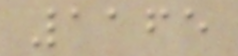1165
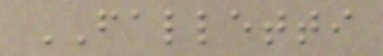FALLETTI
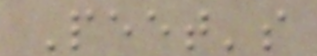Peet's
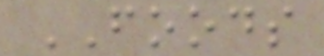FOODS
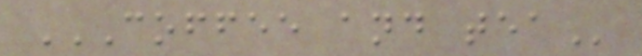COFFEE AND TEA
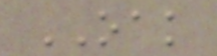OAK
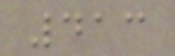413
